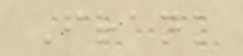Frank
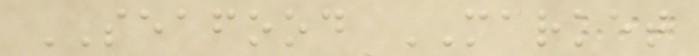SEAFOOD MARKET
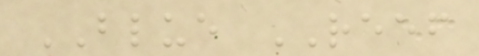BLUE REEF
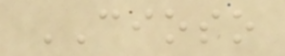CIOSO
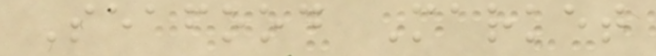Seafood Market
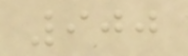900
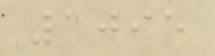1095
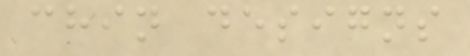chin designs
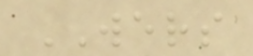WERS
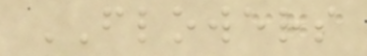FLOWERS
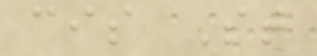cis St
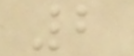2
